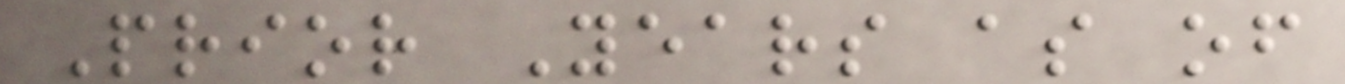Prior Years as of
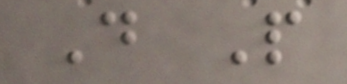D P
